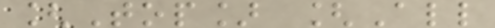[Top] [All
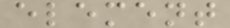element
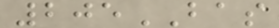205BAS
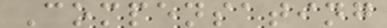Compensating
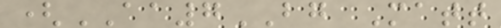(AA7BG Matt
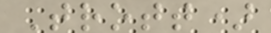Trott)
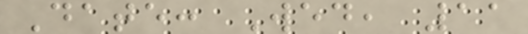Date: Wed, 11
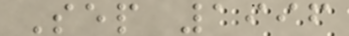Sep 1996
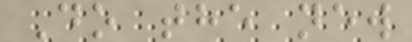Do the new
